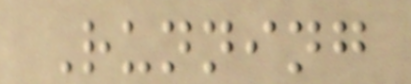Running
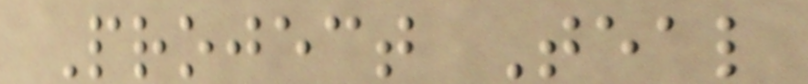Project Teal
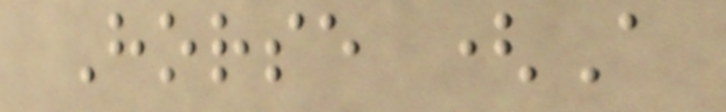Horse (A
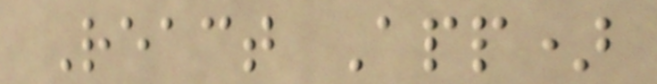React App)
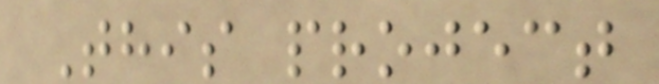This project
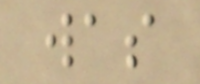was
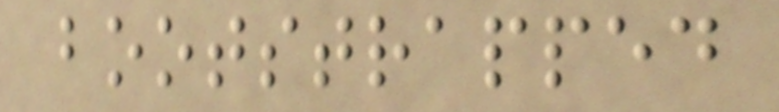bootstrapped
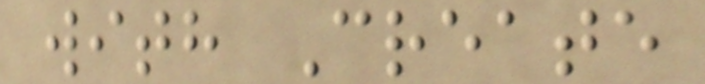with Create
